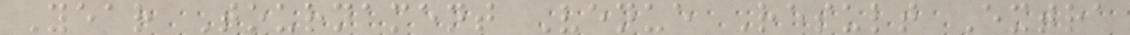Year Tournament Venue Result Extra
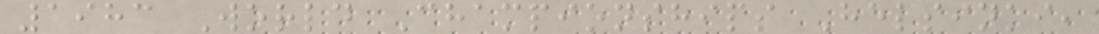1983 World Championships Helsinki,
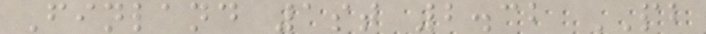Finland 1st 2.32 PB
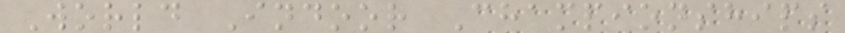World Indoor Championships
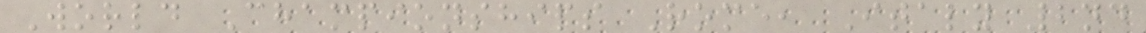World Championships Rome, Italy 2nd
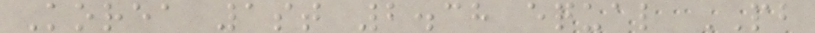Korea 1st 2.38 equal PB
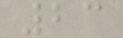23
